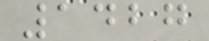1427
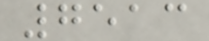7513
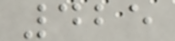425
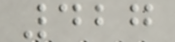427
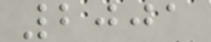2001
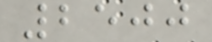2500
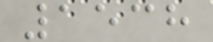1538
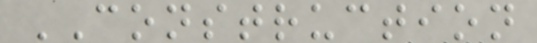CONSTRUCTION
